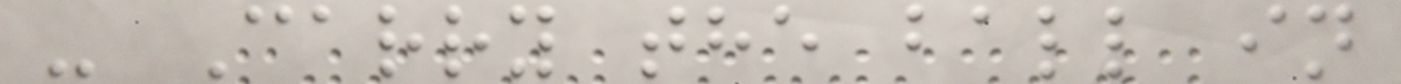- Carry the ball in
